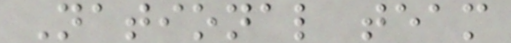National team
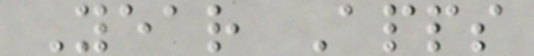Year Apps
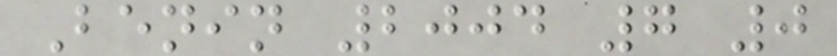Benin 2004 7 0
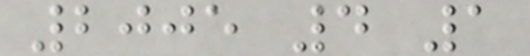2005 4 1
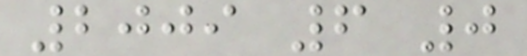2009 6 0
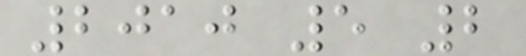2010 5 2
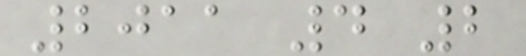2011 4 2
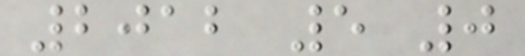2012 5 0
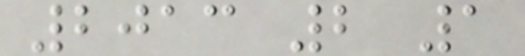2013 2 1
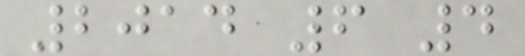2014 6 4
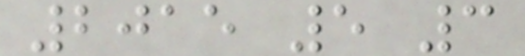2015 5 3
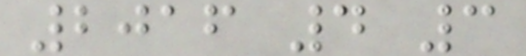2016 4 3
